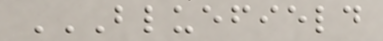BLUEFIELD
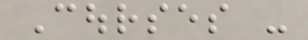Courses -
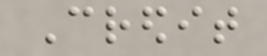Credit
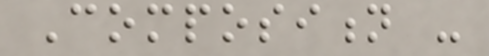Composition -
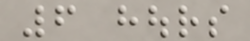6 hours
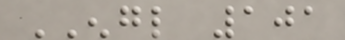ENGL 101
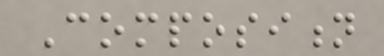Composition
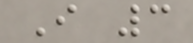I 3
